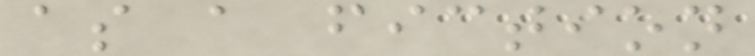as a fiction
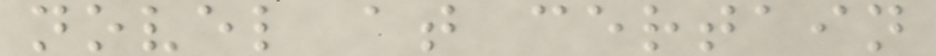novel at certain
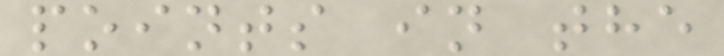points in the
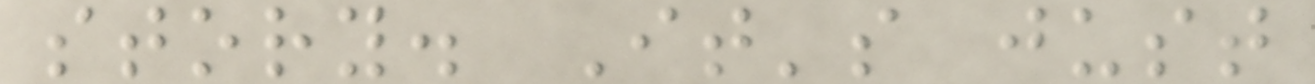story. It's just
